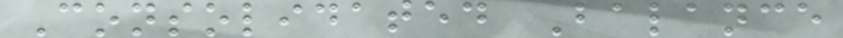Consolidated Balance
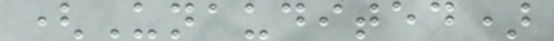(Unaudited)
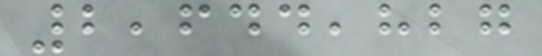2,644,827
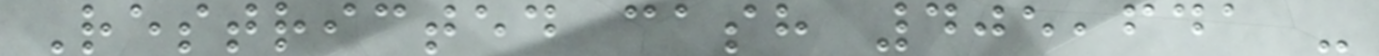Restricted cash 405,641 -
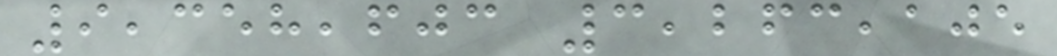9,358,603 3,263,105
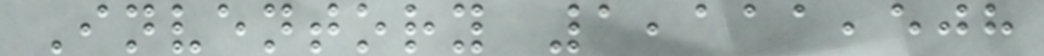Inventory 1,111,508
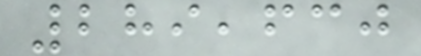289,630
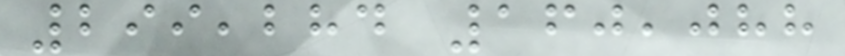299,284 160,088
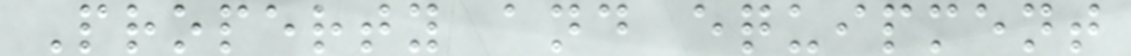Property and equipment
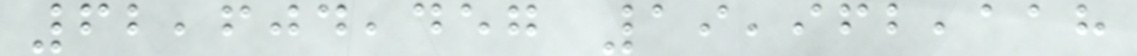62,604,457 19,962,118
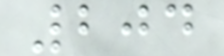204
